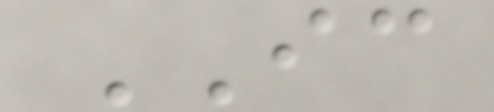IC
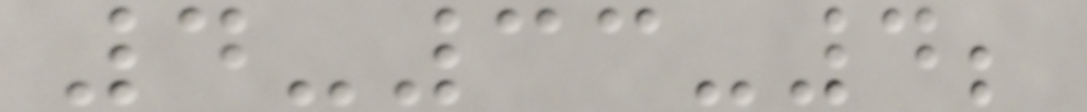4-33-4;
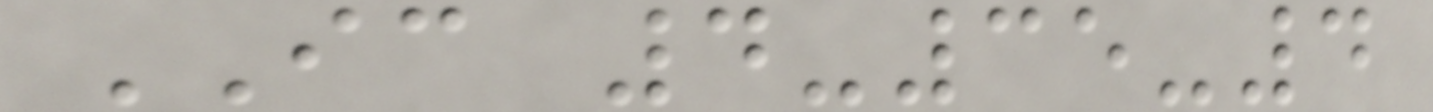IC 4-35-4
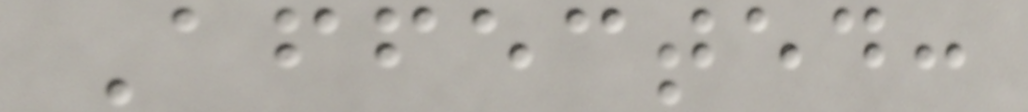Affected:
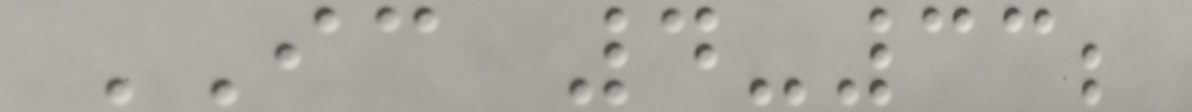IC 4-33;
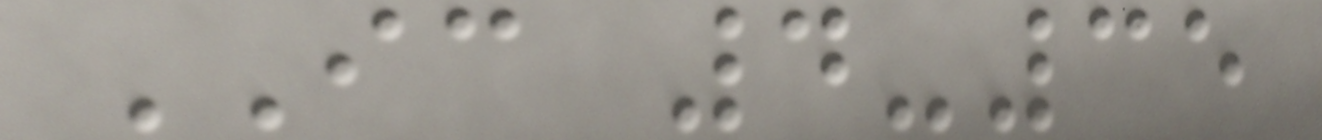IC 4-35
